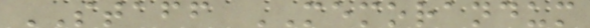STAFF MEMORANDUM
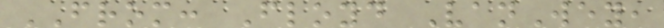FROM: Floyd VanWey,
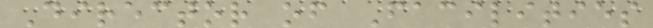Director of Facilities
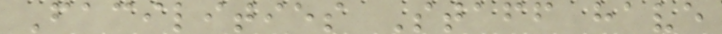Facilities Staff have
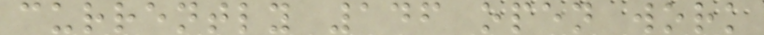currently 146 open work
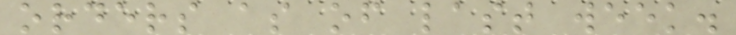orders as of last week.
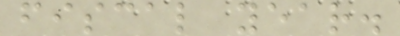fiscal year.
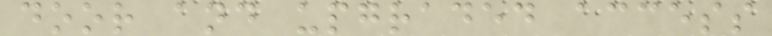door and upgraded access
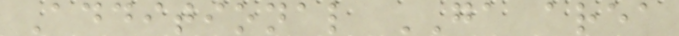Additional GA area
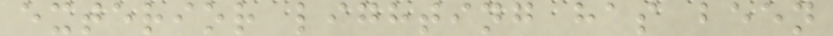exterior lighting has been
